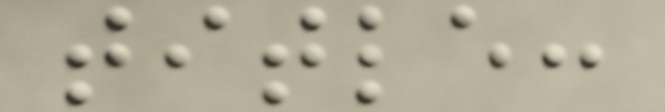title:
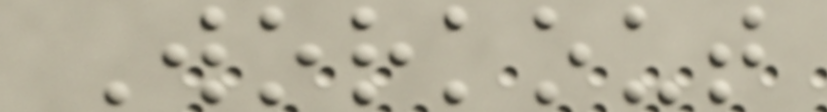Workout
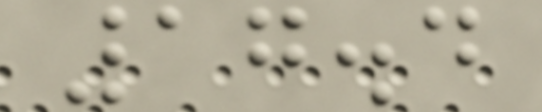17.4
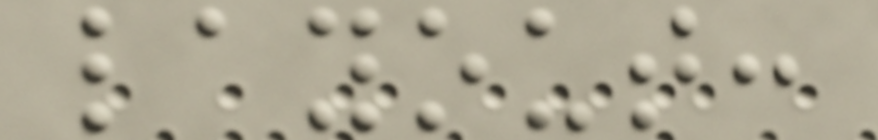layout:
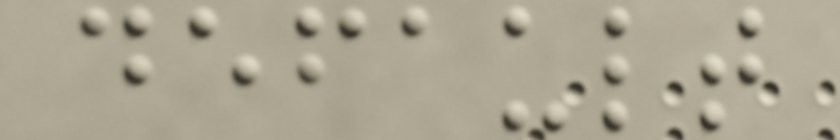default
